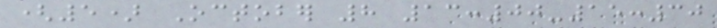(5) October 8 13:00-15:30
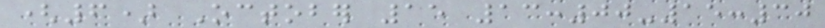(6) October 15 13:00-15:30
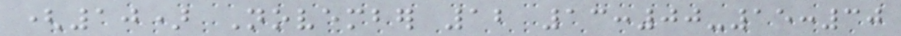(10) November 12 13:00-15:30
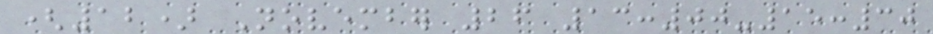(12) November 26 13:00-15:30
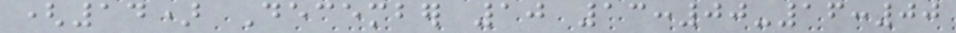(14) December 10 13:00-16:00
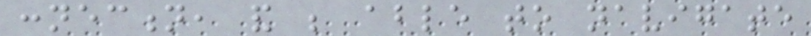connection, and be able to navigate
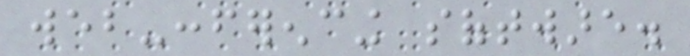web-conferencing software.
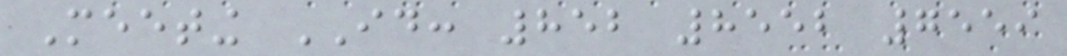Meeting ID: 852 8552 7559
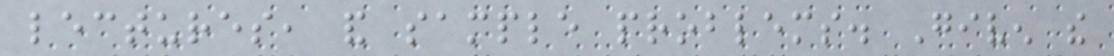lectures, and sample problems. Given the
